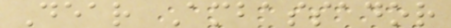Dear Ambassador
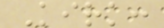Kirk:
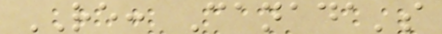RE: Canada's
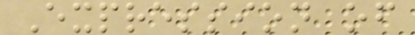Expression of
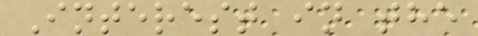Interest in the
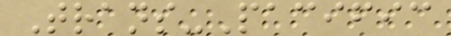Trans-Pacific
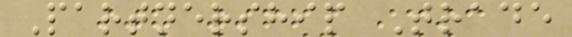Partnership Trade
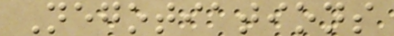Negotiations
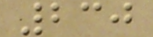230
